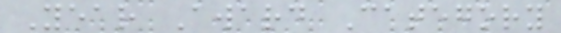Year Award Category
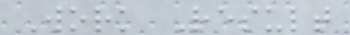Work Result
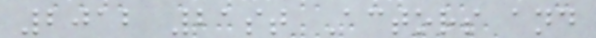2012 21st Actors and
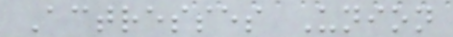Actresses Union
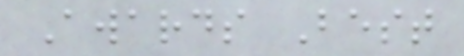Awards Best
